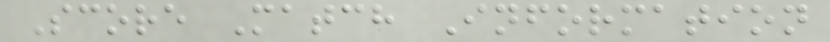Score Match Information
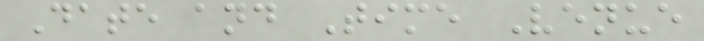Date and Time Venue
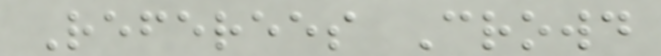Referees Crowd
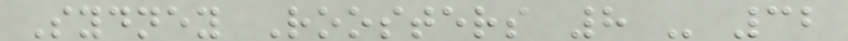Sydney Roosters 8 - 32
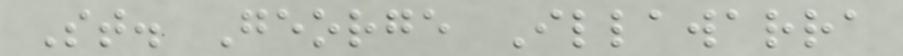St. George Illawarra
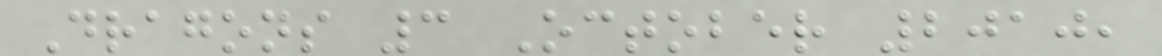Dragons 3 October 2010,
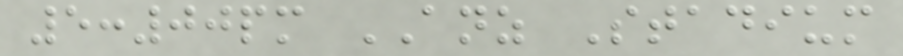5:00pm ANZ Stadium
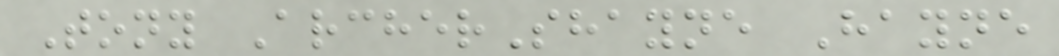Tony ArcherShayne Hayne
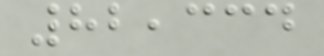82,334
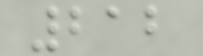212
